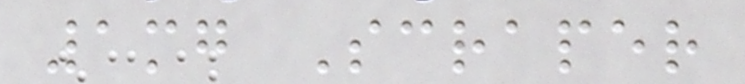1mg Scraper
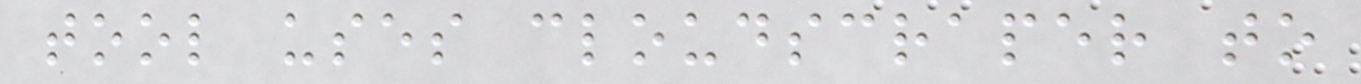tool uses cloudscraper to
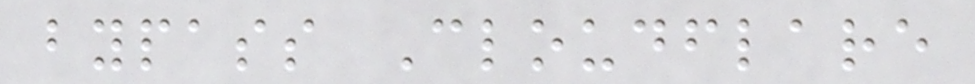bypass Cloudflare
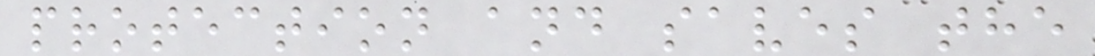protection and saves the
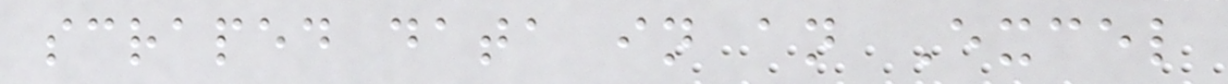scraped data in an Excel
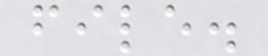file.
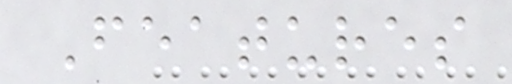Features
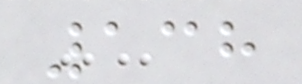138
